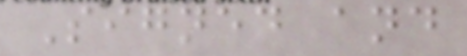Signed and
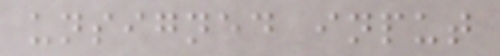unsigned input
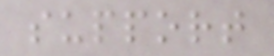support
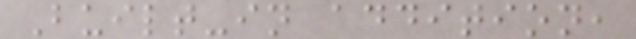Built-in addition,
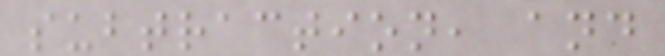subtraction, and
